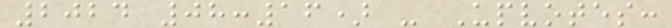2024 08:16) - Upvotes:
